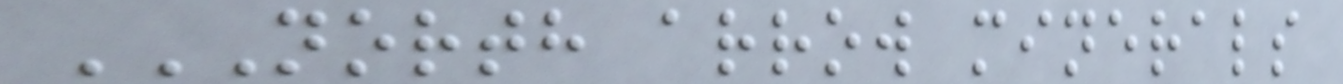NORTH ARROW MINERALS
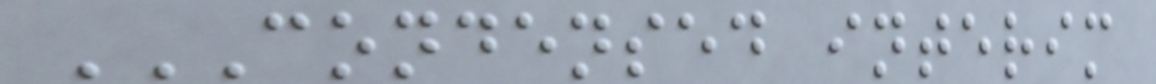CONDENSED INTERIM
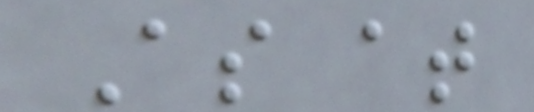As at
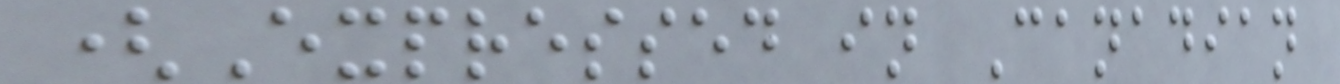(Expressed in Canadian
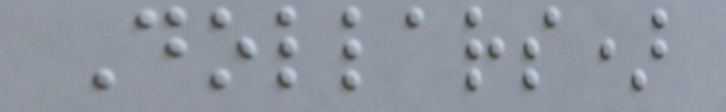Dollars)
